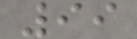99
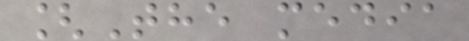[The media
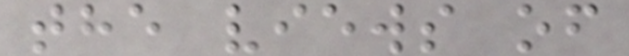the views of
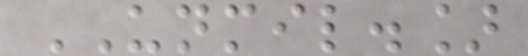UNMIL.]
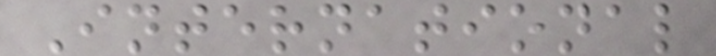International
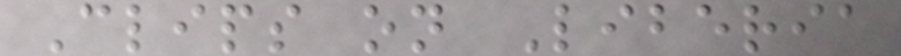Clips on Liberia
